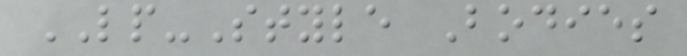LP-Style Bodies
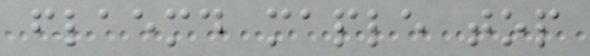flaemd maple top
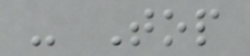- Top
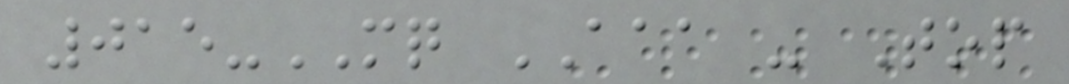015-MQ AAA - Top
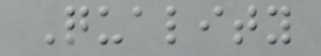Quality
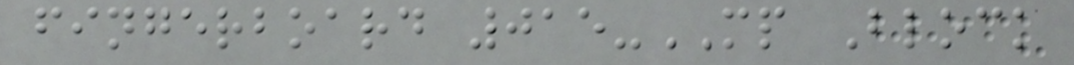fingerboard 015-MP Block
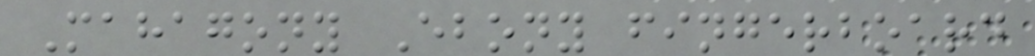Mahagony Ebony fingerboard
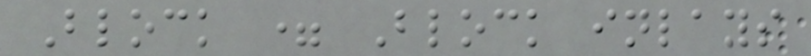Block = Block inlays
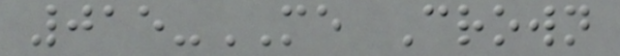015-ME Crown
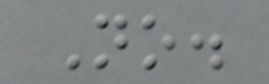No.
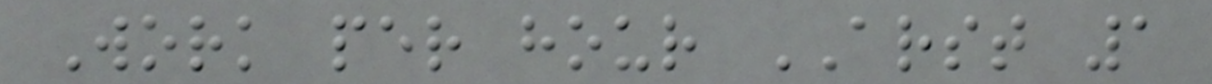Work per hour ARST 1
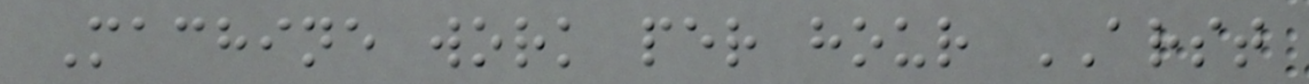Machine work per hour ARST
